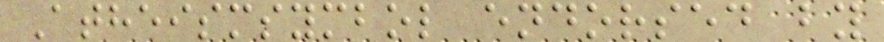Atheismsymbol endorsed by
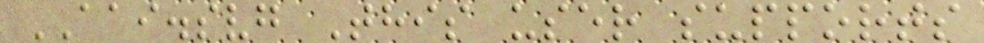AAI.svg This user supports
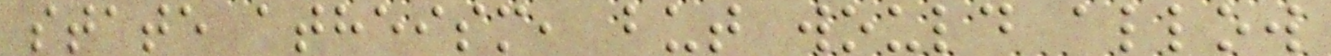state atheism, but would allow
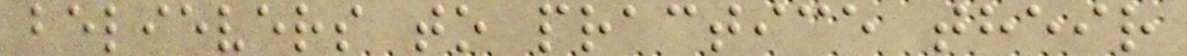believers to practice their
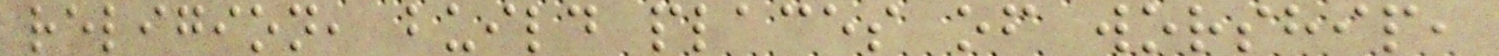religion, build places of worship,
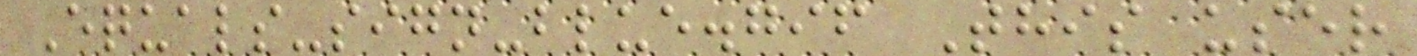Equals-sign-blue.gif This user
